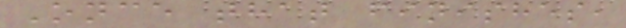Once that finishes,
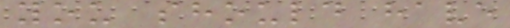you should have
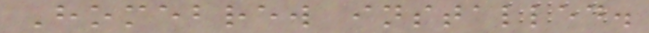Homebrew installed.
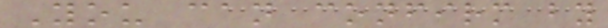You can confirm by
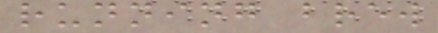running brew
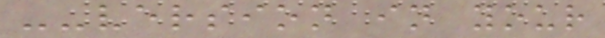--version in your
